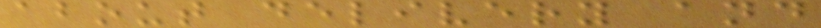about delivery and
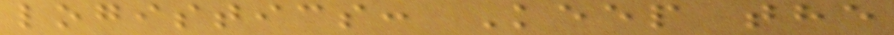logistics: Keep the
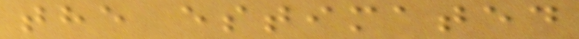the estimated
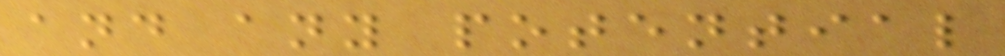and any potential
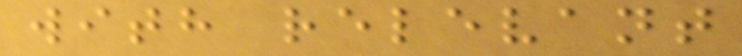with relevant
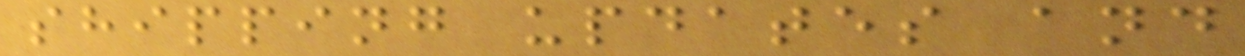shipping updates and
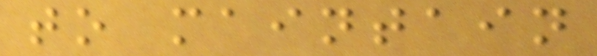to maintain
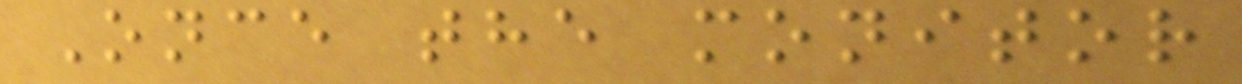Once the monitor
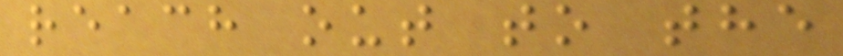reach out to the
